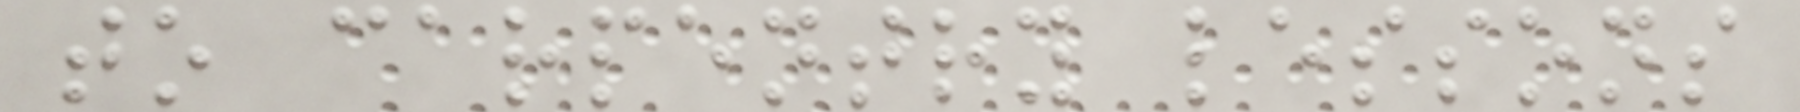to carpentry lessons
